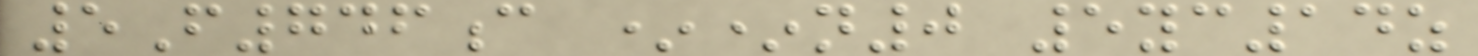5F746c **n0 5yc14z
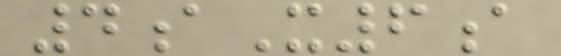4aX6a
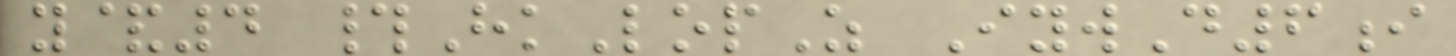y&4 #HkLopZ IywD6i
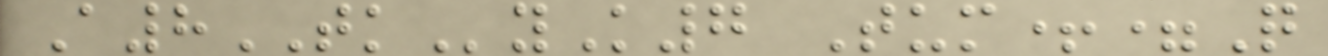A8TKyK7 Tum+=Q
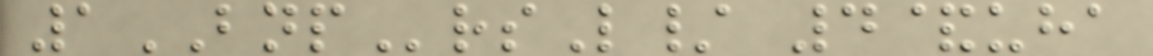1BNPrsL/ 4&uha
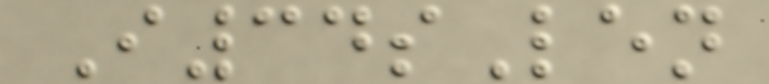I34sLen
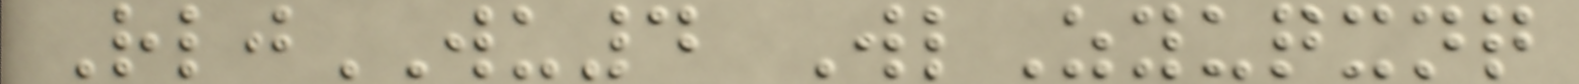RljWU4 WlZyuqxnq
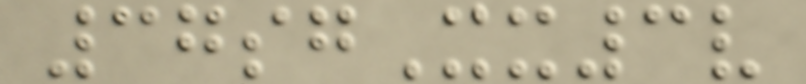37sgXx3v
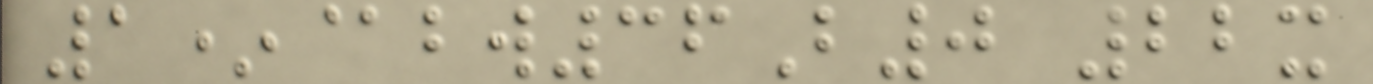1*@bw36B0 22x
